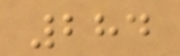284
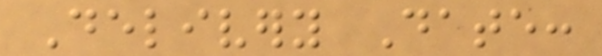Delivery Date:
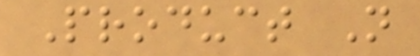Product Not
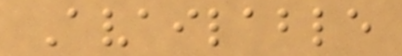Available
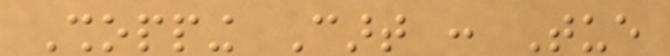Shopping Cart : Tue
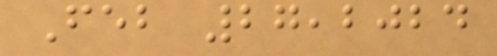Feb 27,2024
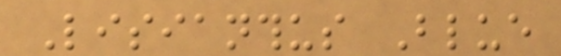Lisianthus Blue
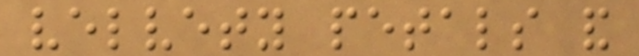velvety petals and
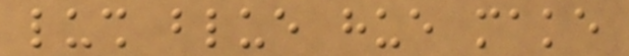lush blue hue make
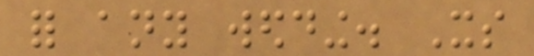for any wedding. Its
